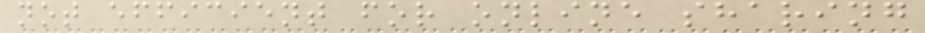not efficient for online sharing
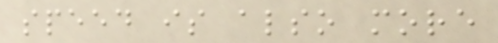speed is also more
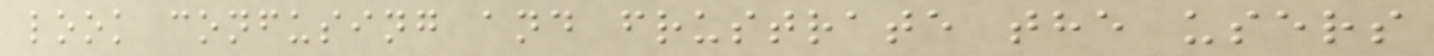look confusing and frustrate the users
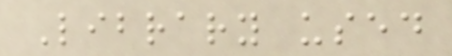Library used
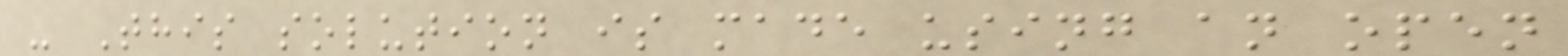- This solution is made using an open
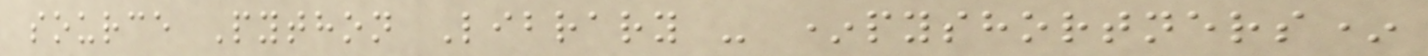source Python Library - *pyshortners*
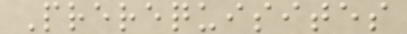Prerequisites
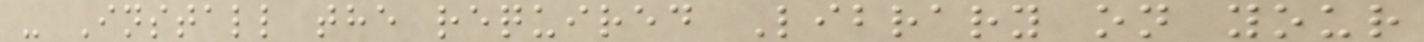- Install the required Library on your
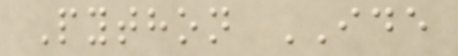Python IDE
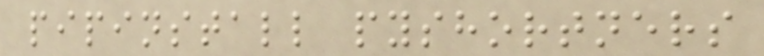pipinstall pyshortners
